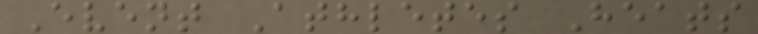Event Athletes Heats
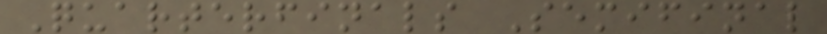Quarterfinals Semifinal
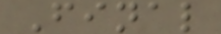Final
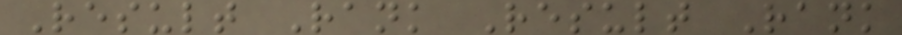Result Rank Result Rank
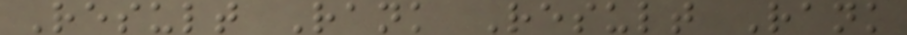Result Rank Result Rank
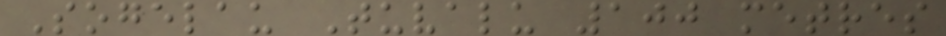Sogelau Tuvalu 100 metres
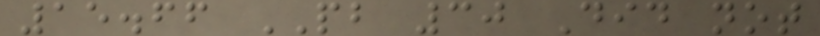15.66 PB 30 Did not
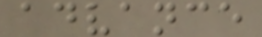advance
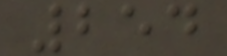254
